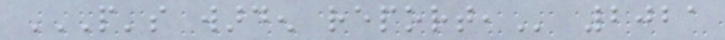PEOPLE'S WARDEN REPORT, 2021
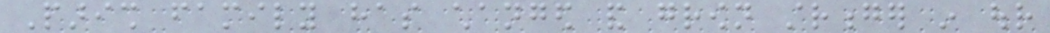Parish family has changed and grown stronger in our
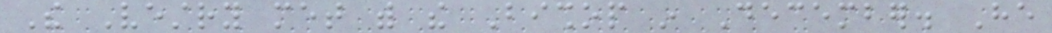The Vestry met with the Bishop in December. He
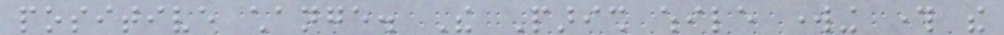positive change. The Parish while working through the
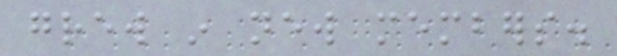grew in new members.
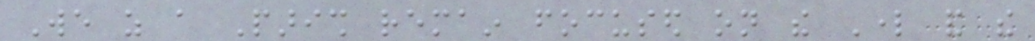We as a Parish remain focused on the Lord and the
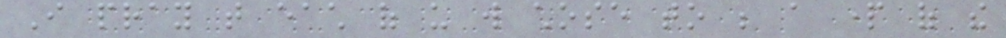I pray that each of us will chose to be a part of the
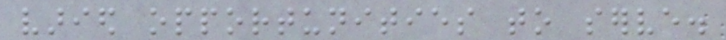varied opportunities to serve.
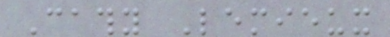Cathy Lemieux
